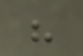his
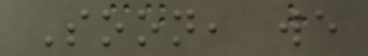Soon, we
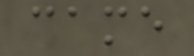came
